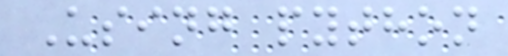Using python
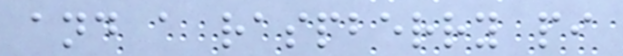and a raspberry pi
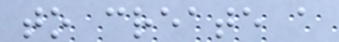to create a
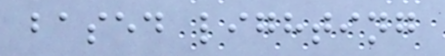based lighting
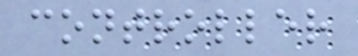controller
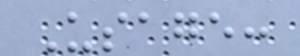Usage:
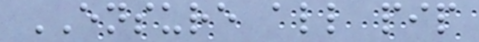ENSURE all pip
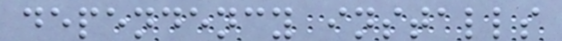dependency installs
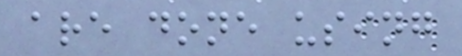are done using
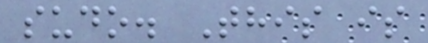sudo. This is
